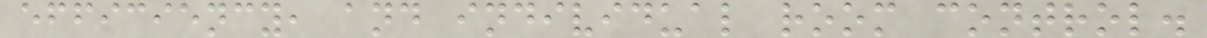efficiency, and individual room control.
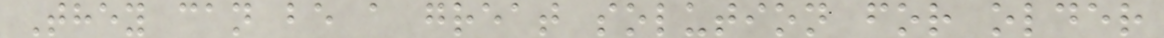They can be a great solution for older
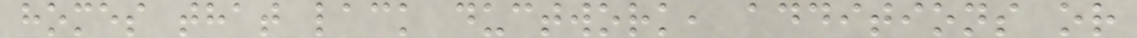homes that lack ductwork, additions or
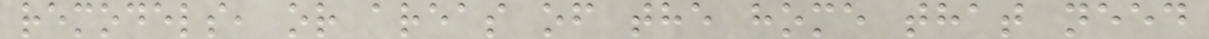remodels, or areas of the home that need
